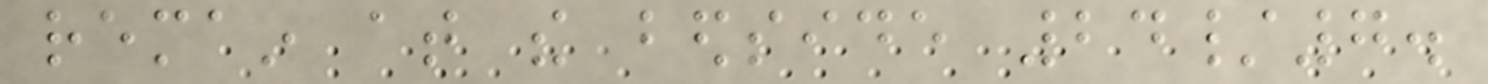remain at the bedside 24/7.
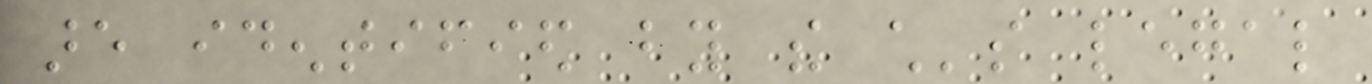are identified by the child's legal
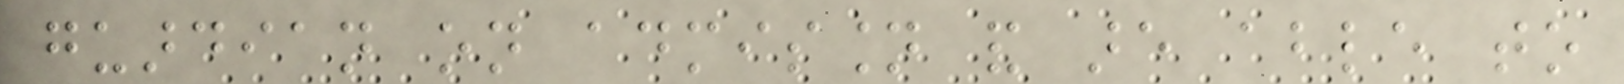guardian on admission and are able to
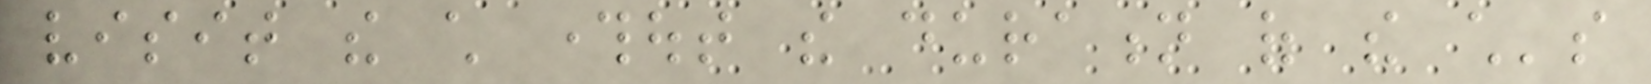visit the child throughout the duration of the child's
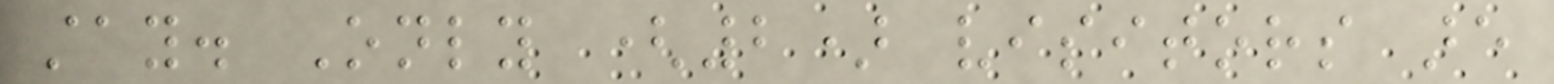stay. Only (2) visitors are
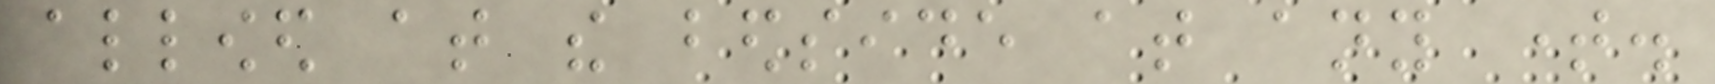allowed at the bedside at any time.
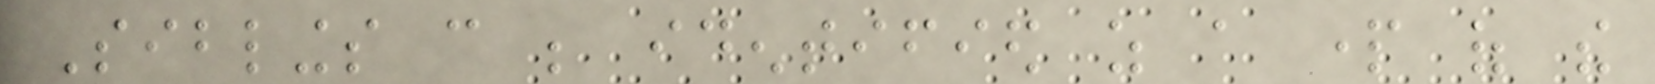Siblings can be identified as a part of the
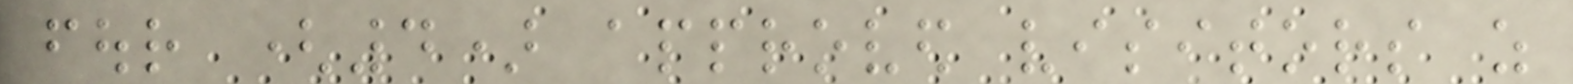four (4) approved visitors as
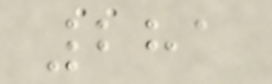281
